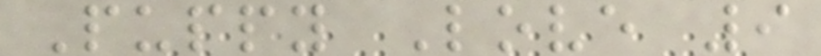Puppy Love 9
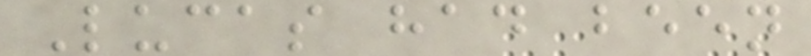Lucas had been
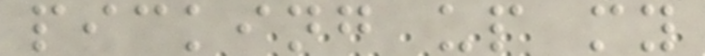picking up my
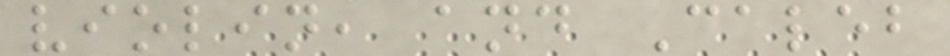violin, and Caleb
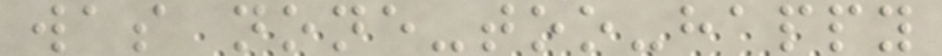was none-too-happy
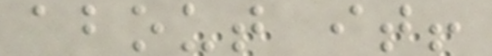about it!
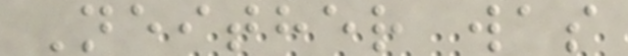Neither was
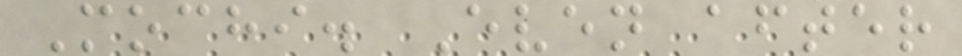Mochi. Even after
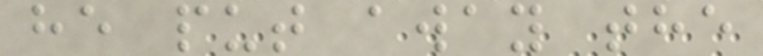he put away the
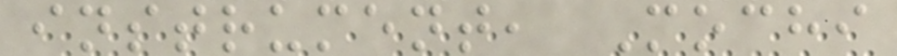instrument, Mochi
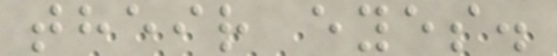their eyes.
